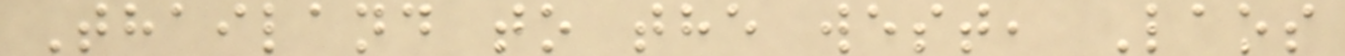Thailand to the west, Laos
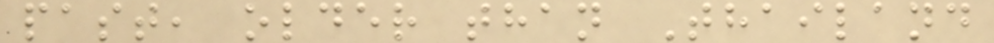past, older than Thailand
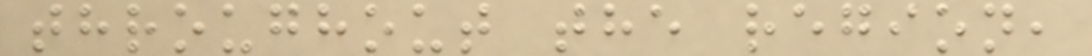throughout the region,
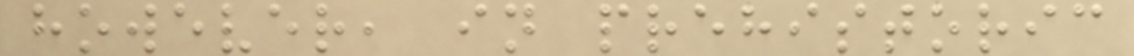however, in prehistoric
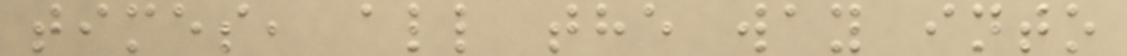times, all the way into
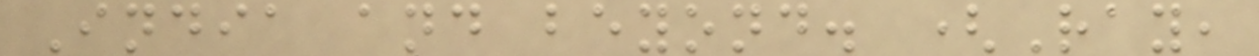India and beyond. (Ray,
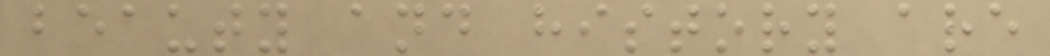beauty and history are
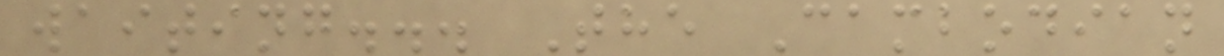waiting... The Cambodian
